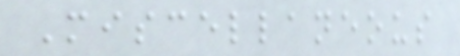Miscellaneous
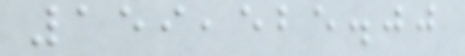159,525.00
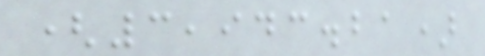(3,943.21)
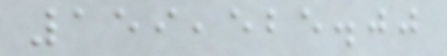159,525.00
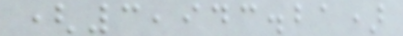(3,943.21)
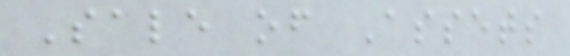Sale of Assets
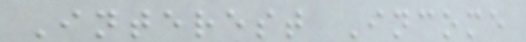Interest Income
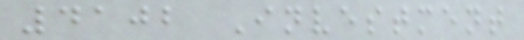4102 Investment
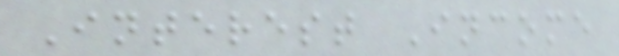Interest Income
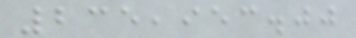235,953.00
